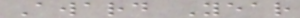Award Year
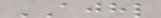AJHL
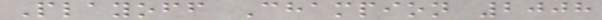Playoff Champion 2008
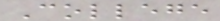College
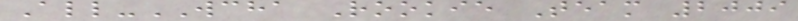All-WCHA Rookie Team 2009
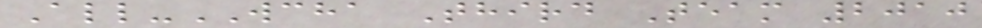All-WCHA Third Team 2010
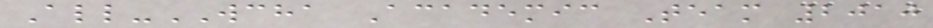All-WCHA Academic Team 2010
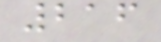216
